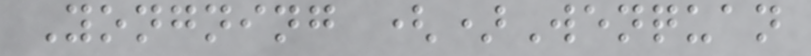Yongning ()Wenquan
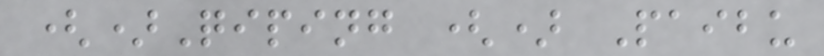()Qiping () Paibu
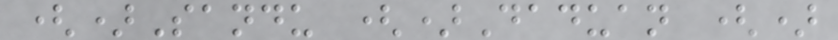()Sandu ()Daduan ()
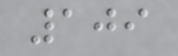109
